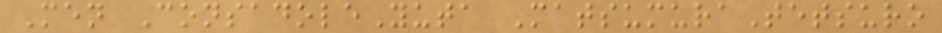Men ConsadoleYuta MatsumuraTetsuro
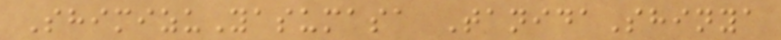ShimizuYasumasa TanidaShinya
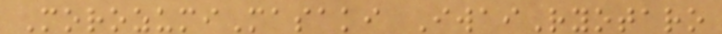MorozumiMasaki IwaiRyotaro
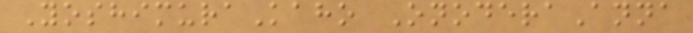YoshimuraKaho OnoderaAnna
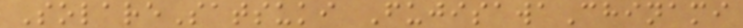SolareSatsuki FujisawaChinami
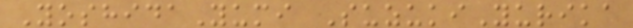YoshidaYumi SuzukiYurika
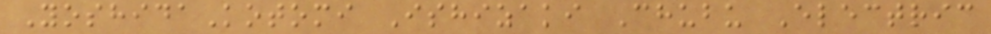YoshidaKotomi Ishizaki Chubu Electric
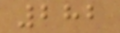282
